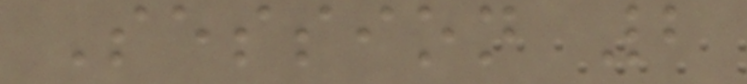Session 2
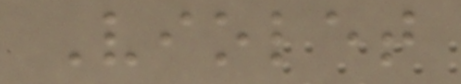Violet
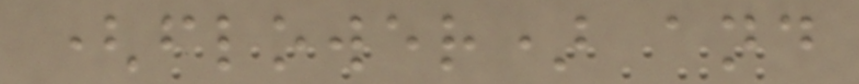(flower) and
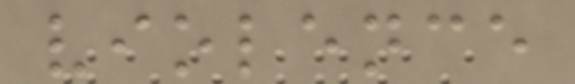violence
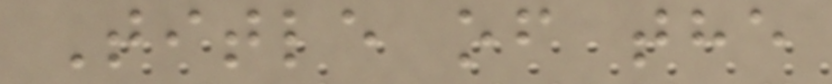Title of the
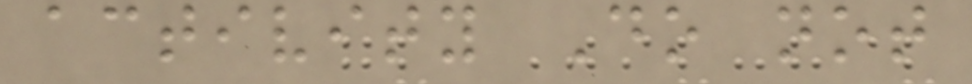activity Do not
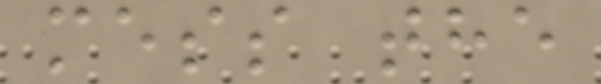mess the
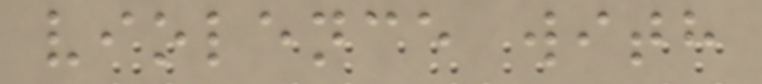violence with
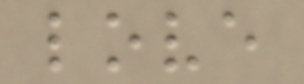love
